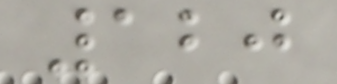120
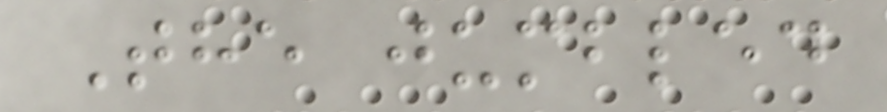The jumbled
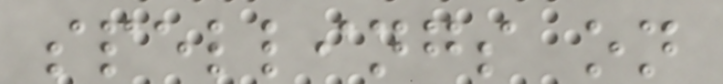spellings on
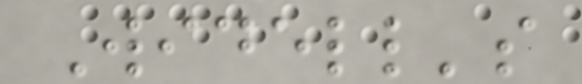Widell's
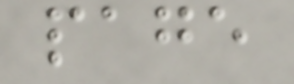page
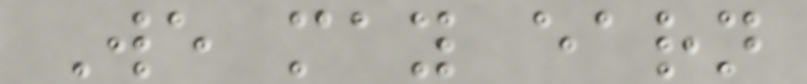We may earn
